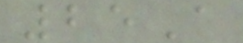25A
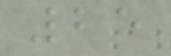25
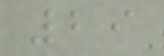29
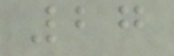27
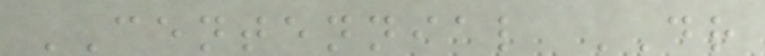CENTENNIAL DR
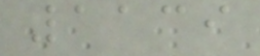1139
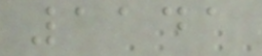1141
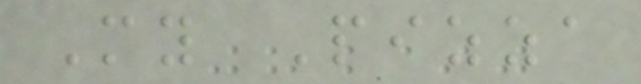My Pizza
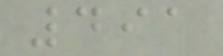491
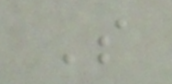S
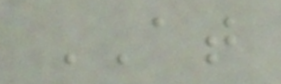AT
